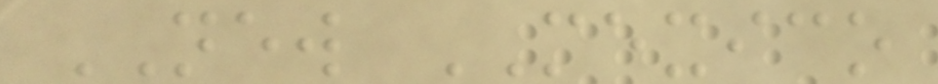NEW MEXICO
